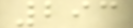293
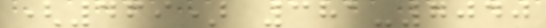(469) 381-7040
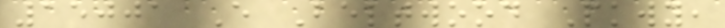15001 E Beltwood Pkwy,
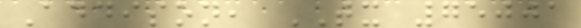Addison, TX 75001
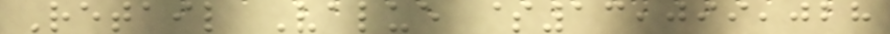Retail Value $13,099,028
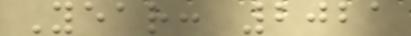Year: 2021
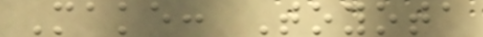Make: Toyota
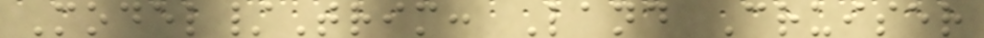Model/Trim: Land Cruiser
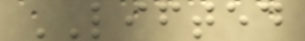LIFTED
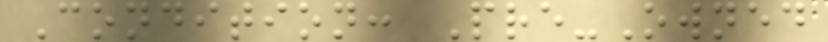Condition: Pre-Owned
